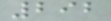292
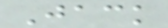Jack
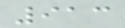913
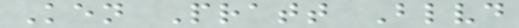Ken Pratt Blvd
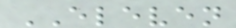ELEVEN
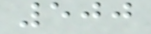500
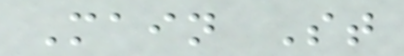Main St
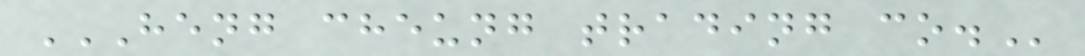HENG CHEUNG TRADING CO.
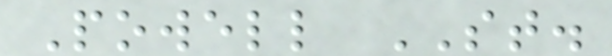Powell ST.
